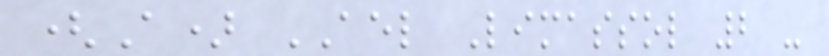(A) AEL Limassol 2 -
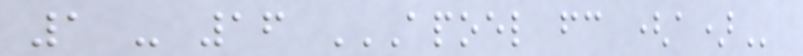1 - 16 APOEL FC (A)
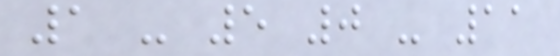1 - 5 0 - 11
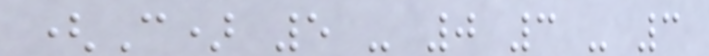(C) 5 - 0 3 - 3
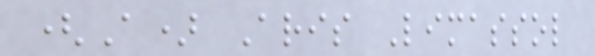(A) Aris Limassol
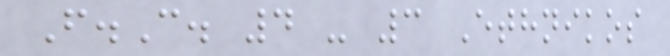F.C. 4 - 3 Ethnikos
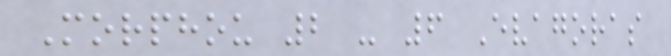Morphou 2 - 6 Evagoras
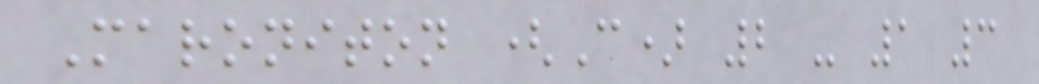Maroniton (C) 2 - 1 3
